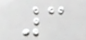3
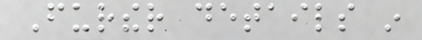Further details in
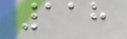118
